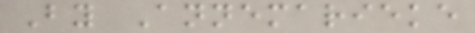By Annemarieke
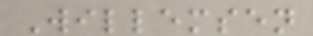Willemsen
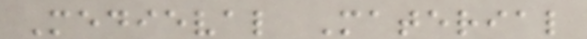Medieval Material
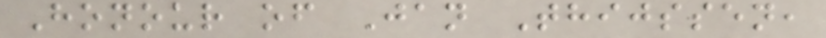Honour of Jan Thijssen,
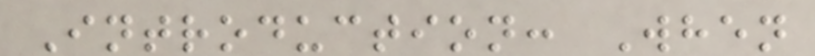Introduction: When
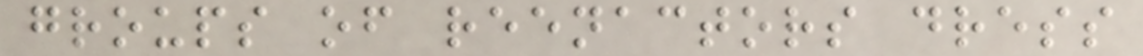groups of reenactors dress
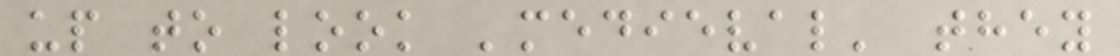up to look 'medieval' they
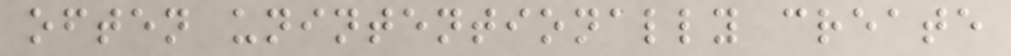often unintentionally create
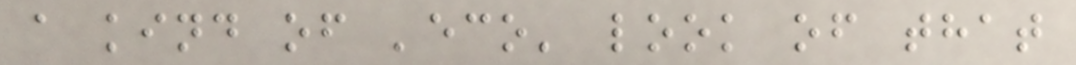a kind of 'eco' look of that
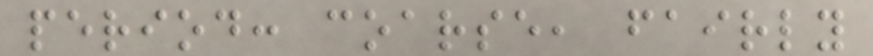period: coarse, fairly
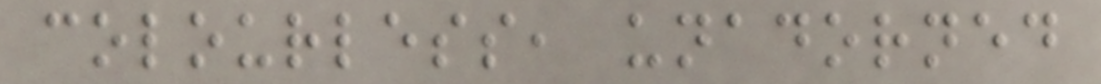colourless, unadorned
